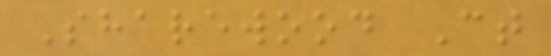Sharewood Ct
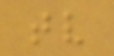tv
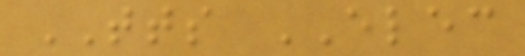TTS ELEC
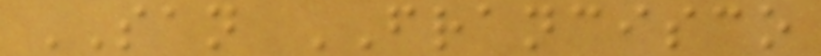SAN FRANCISCO
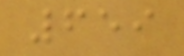659
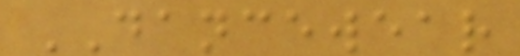DANCEWEAR
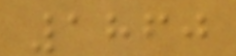1860
